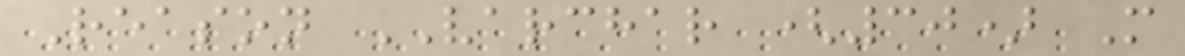Reason VARCHAR (30) M
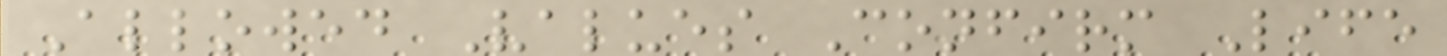Allowed Values Confirm Life
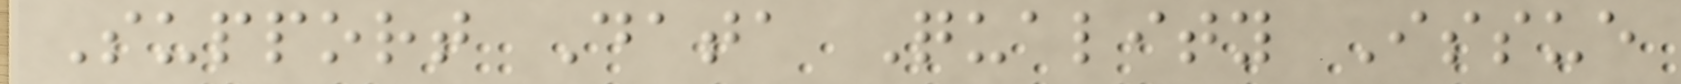Support Data Quality Issue
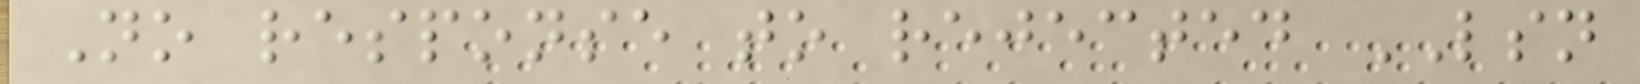No response to rejected LSN
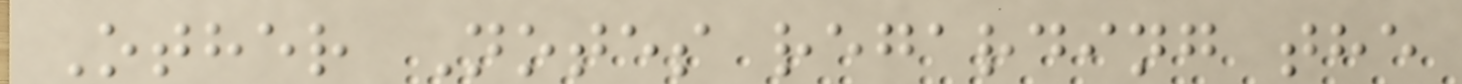Other Notes regarding the
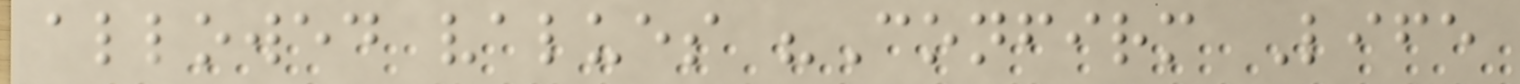allowed values "Confirm Life
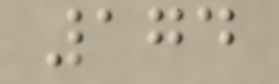174
